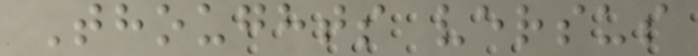Thoughts versus
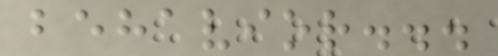behavior...
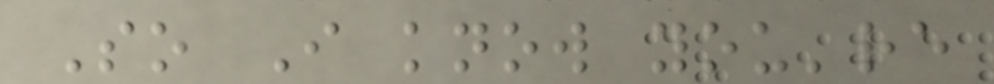So I know you're
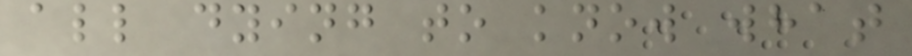all dying to know what
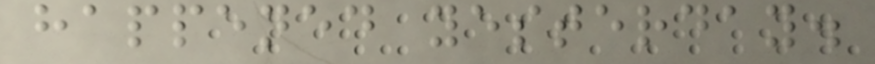happened yesterday.
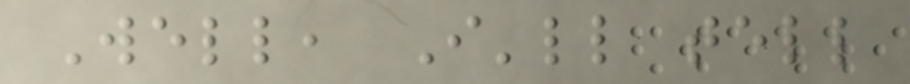Well, I'll tell
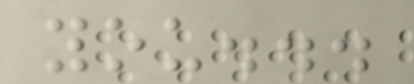you...
